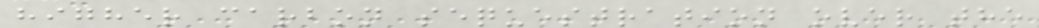higher carbon sequestration over the
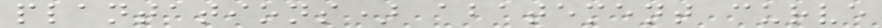plantations) abatement curve
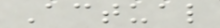Actual
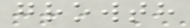growth
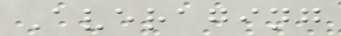Averaging
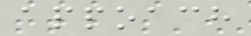appoach
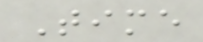Time
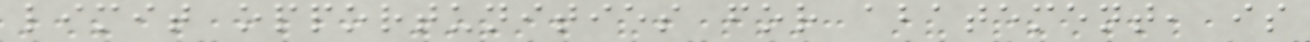limit opportunities for abatement, is
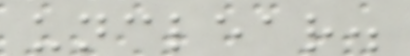unclear.
